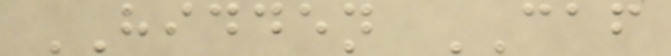HIDDEN CAF
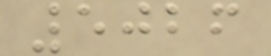5026
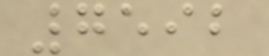7592
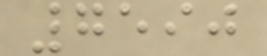7590
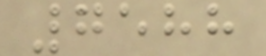7588
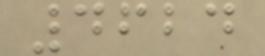4624
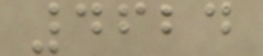4624
